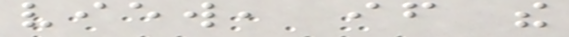view, if the
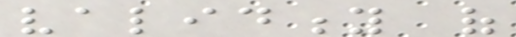validity of
